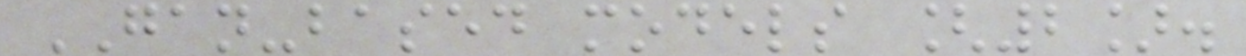GAN-based models [2].
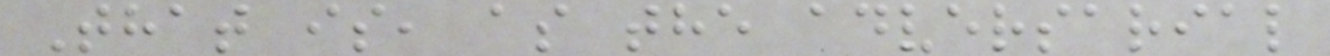That is, as the adversarial
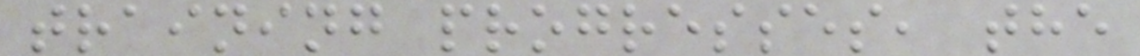training progresses, the
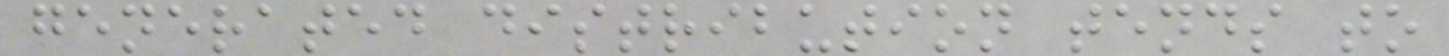generated distribution tends to
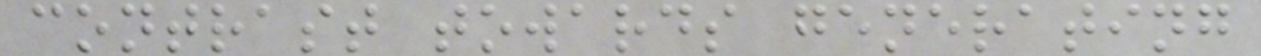contrast towards generating
